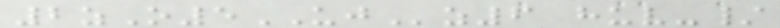2zO5UJz6 huv-/
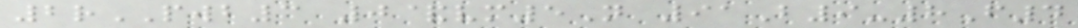2rPWB3 0&vm5N 91B9-8F4
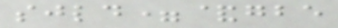sjld=&gbe
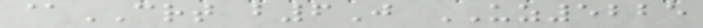@CRT b6J UZ5225
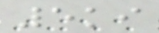5ki
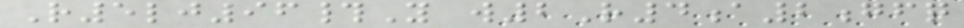R5lj96#Y w2R4a2gfq
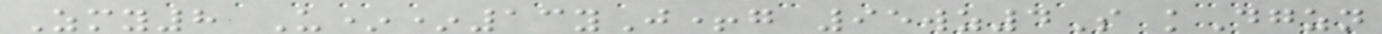Zmy8 U**13yJ+g 95wz4S kDgzn
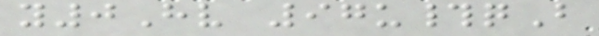y0Hv 97u#qB
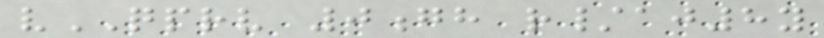vQPRV 0gh r/aj8y
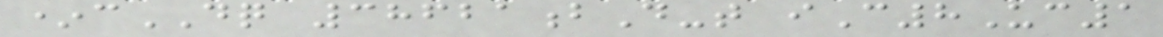*cDQ 38621bD-t iC8Uc1
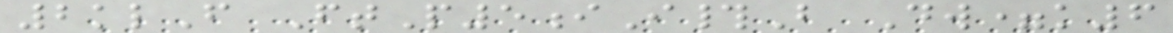2klF FtP5iI#B Dw=k6
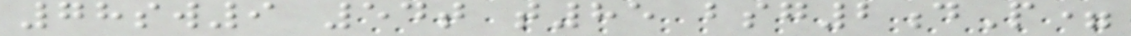78sw9 54t t85 bsg2dP=
